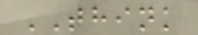THINK
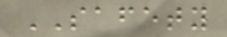SAFETY
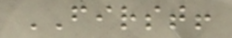FIRST!
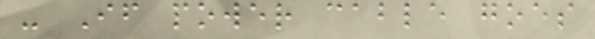- If power cable goes
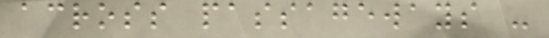across passageways -
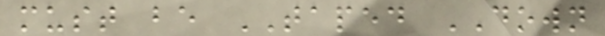must be TAPED DOWN
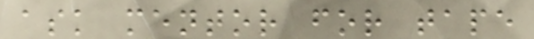ask mentor for tape
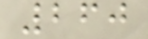260
